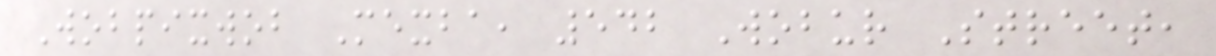Wobpixwob Mexba, 542 Wobur Street,
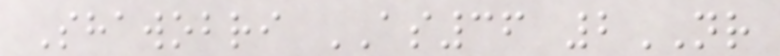Shawobri AS36 2NR
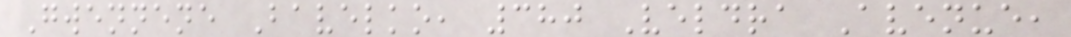Gwennene Bavelko, 380 Veldra Avenue,
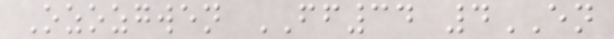Ozozgwen FF34 4EN
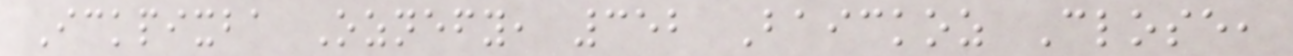Ickpixba Oznefy, 352 Baickoz Close,
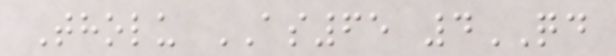Tholu AS65 4QD
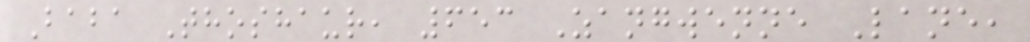Baba Thoshaur, 653 Zangwenne Lane,
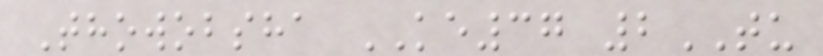Thowobsha KE37 2TU
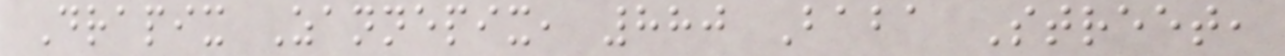Drapix Zannepix, 880 Baba Street,
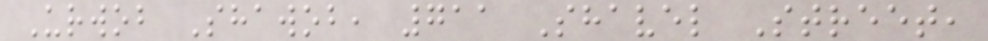Urwob Shawob, 711 Shavel Street,
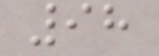98
